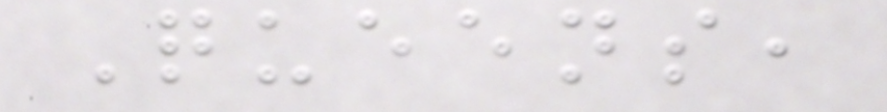Queens,
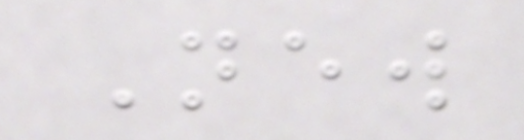New
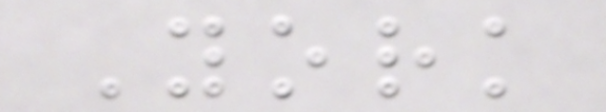York
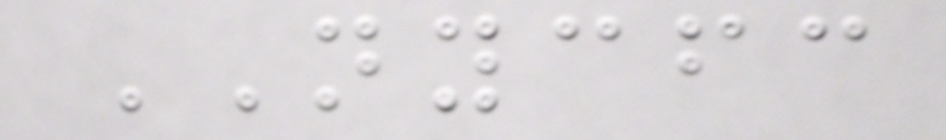NYCFC
